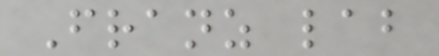Franz lab
